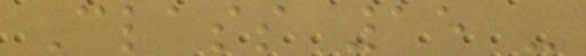Class 15 -
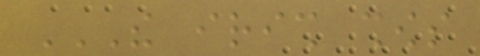THE IRISH SHOWS
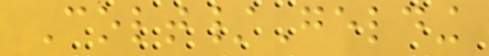Colt/Gelding
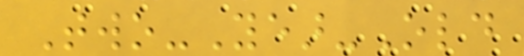Two-Year-Old
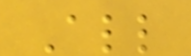All
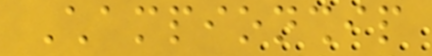Championship
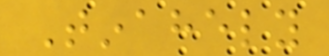Tinahely
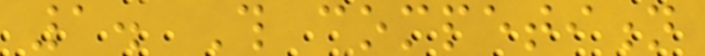1. This competition
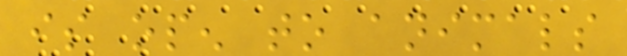is open to animals
